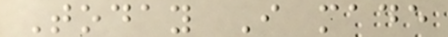Today I made
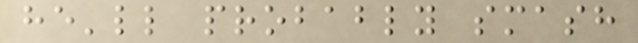he'll probably smash
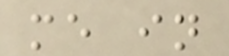me in
